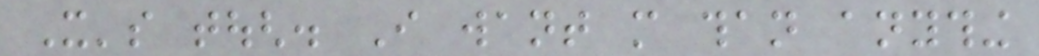It's tough. I want more than anything
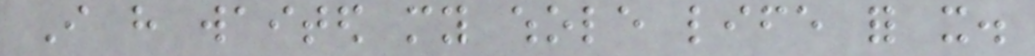I have waited my whole life for it.
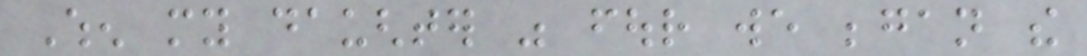When my daughter was four we began the
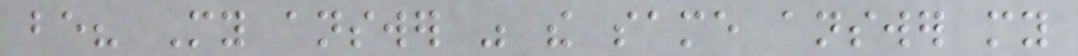be? My answer was the same answer my
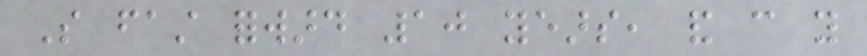So fast forward 10 years, and can you
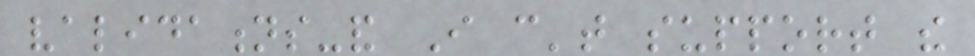validations-and I can't support the
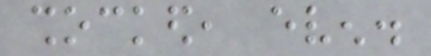shocked, even.
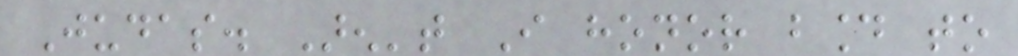Judas. Aren't I honor bound to
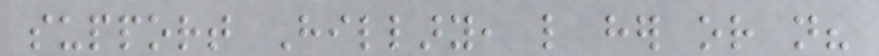support Hillary, like her or not?
